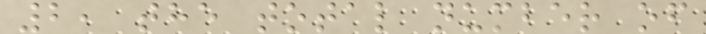2, the total number of
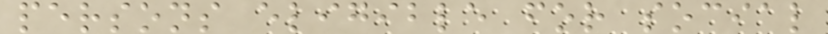persons eligible for social
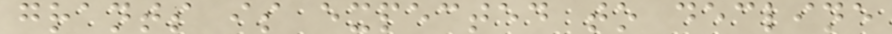grants is expected to decline
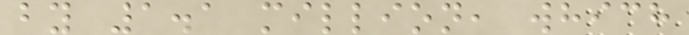by 1.1 million, which
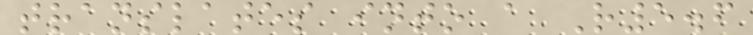translates into a R5.6
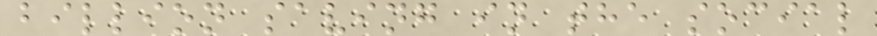billion saving in the social
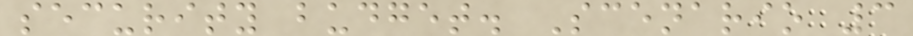security budget. Scenario 3
